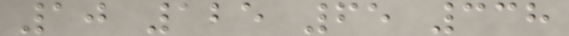10 125 65 338
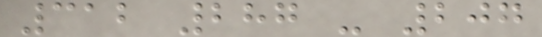312 287 - 207
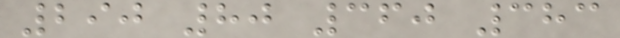290 80 360 383
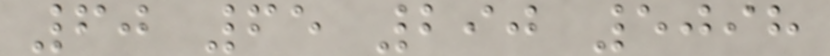60 65 290 5098
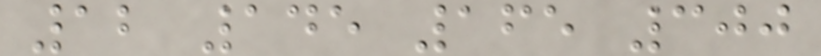12 145 165 300
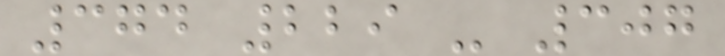374 229 - 307
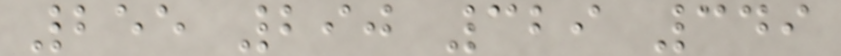255 290 329 349
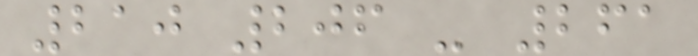210 206 - 261
